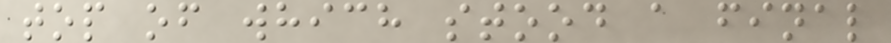top of which stood a final
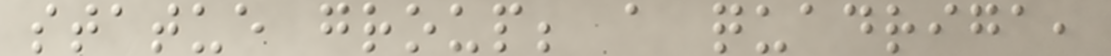statue group; a quadriga,
